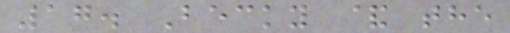17. Becky & the
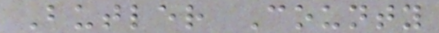Butler County
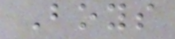Boys
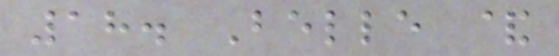18. Belle &
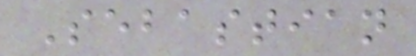Sebastian
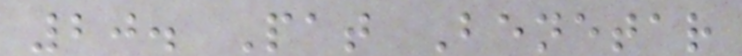20. Pat Benetar
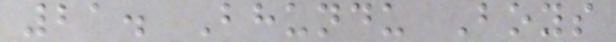21. Bhundu Boys
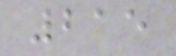215
